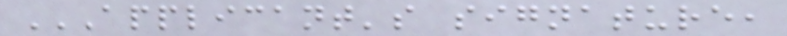APPLICANT'S SIGNATURE,
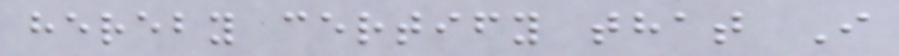hereby certify that I
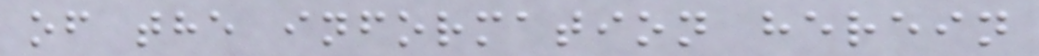of the information herein
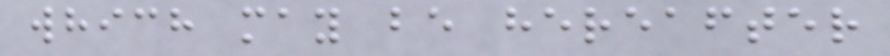which may be hereafter
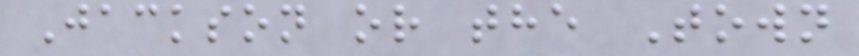Jackson or the Town
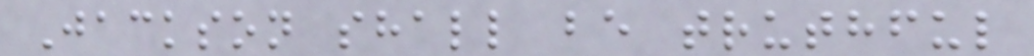Jackson shall be truthful
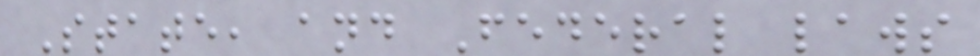State, and Federal laws
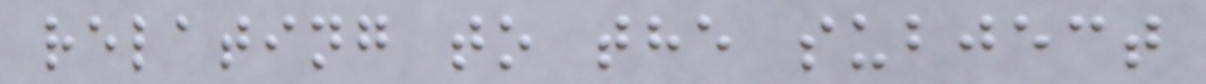relating to the subject
